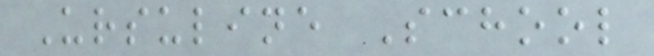Ursuline School
